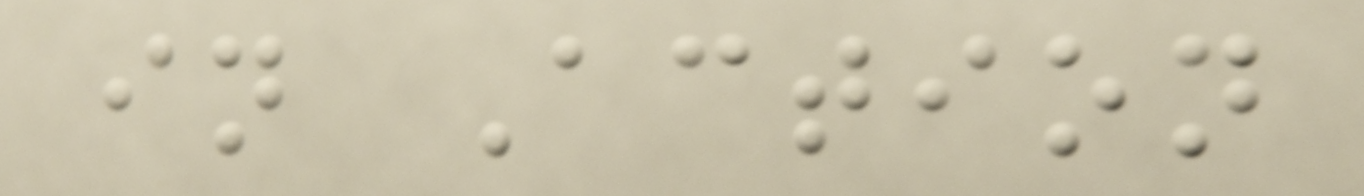in Action
